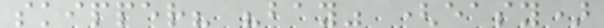skipper? "bay" (easy)
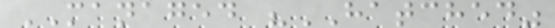MANAGED "HATCHED"
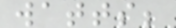watts;
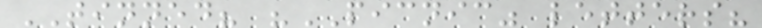TINNED? "PICNIC" letters?
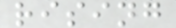rising
